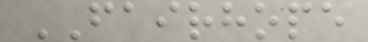FAIRHOPE
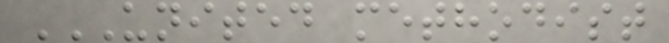UNITED METHODIST
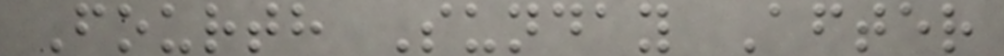Fourth Sunday After
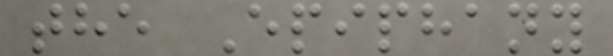the Epiphany
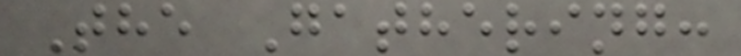The Gathering:
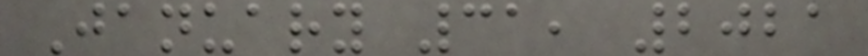January 31, 2021
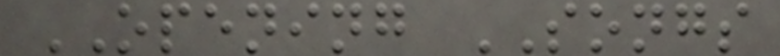OPENING SONGS
